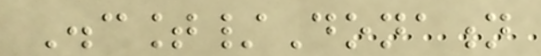Discount/Donation
